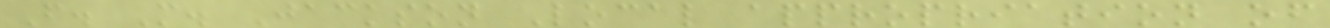F. M. Jackson Local appropriation of
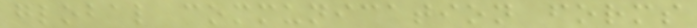global communication forms
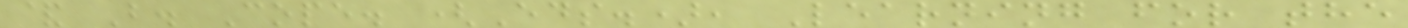& B. Cope. (Eds.), Learning for the
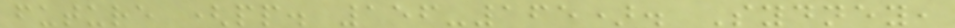future (pp. 156-165). Sydney,
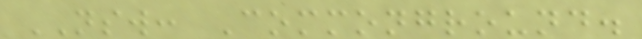NSW: Commonground.
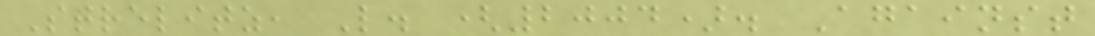Strelitz, L. (2004). Against
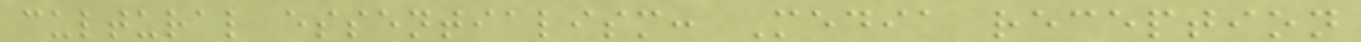cultural essentialism: Media reception
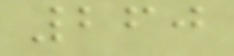260
